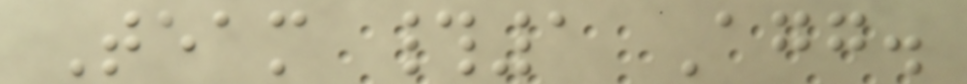Team #1 Agg.
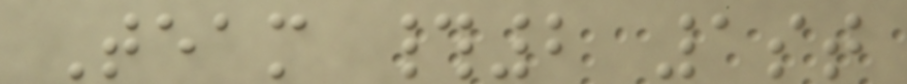Team #2 1st
